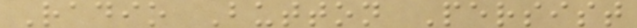Radio Button Persist
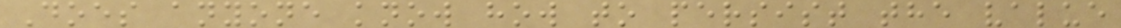Does anyone know how to persist the value
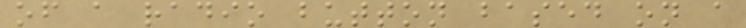of a radio button based on a
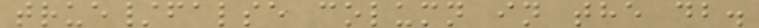true/false column in the db.
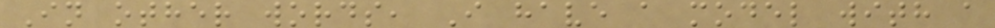In other words, I have a model with a
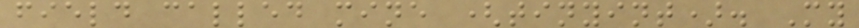field called mine (tinyint). My
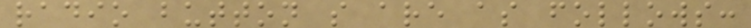radio button s are as follows:
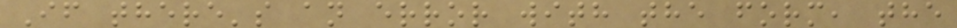If there's an error with the form, the
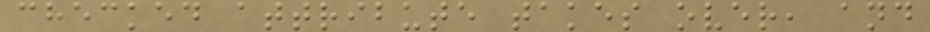checked attribute takes over, and
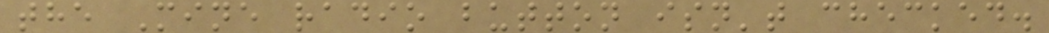the Mine radio button isn't checked.
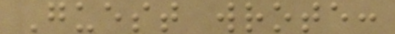Guest wrote:
